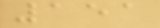151
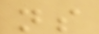ns
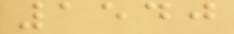1540
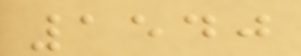1540
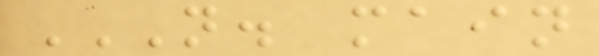N. MAIN
